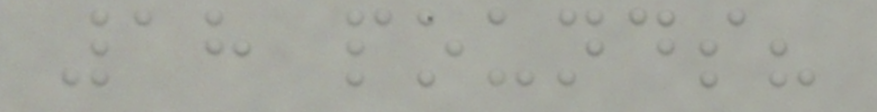18 pounds?
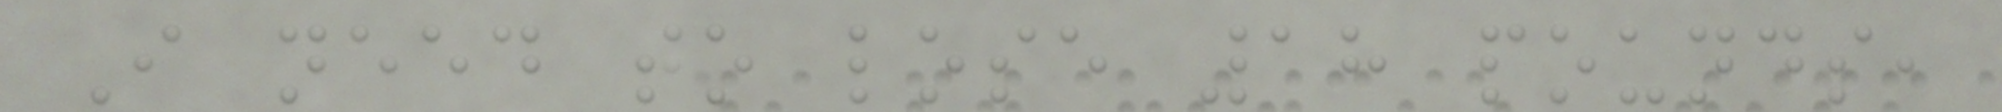I need to lose 18 pounds,
